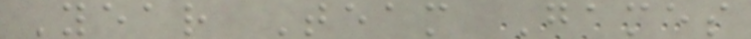Year Team Games
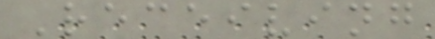Receiving
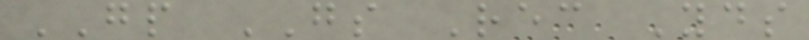GP GS Rec Yds
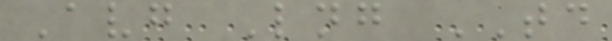Avg Lng TD
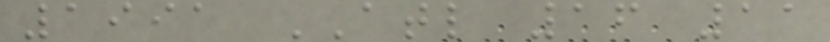1991 ATL 16 11
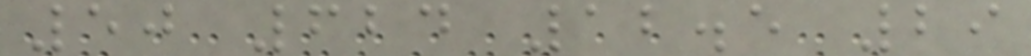50 624 12.5 29
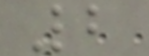2
